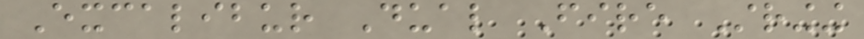Excalibur Dual Fire Stringing
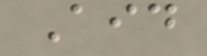Aid
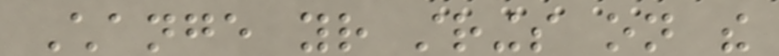Change your strings on the
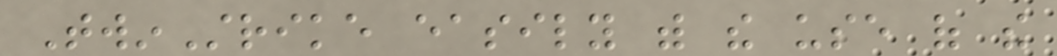TwinStrike easily with the use of the
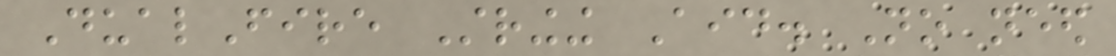DualFire Stringing Aid. No need
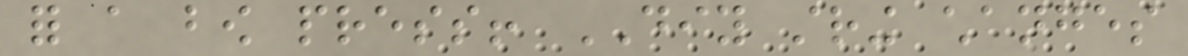for a bow press! DIY string changes
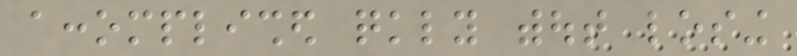accomplished quickly without losing
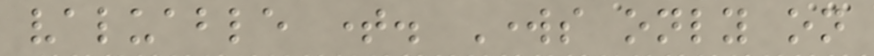valuable time. Works only on
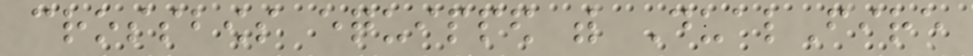crossbows equipped with DualFire
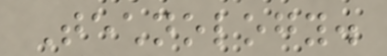Technology.
